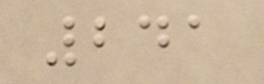241
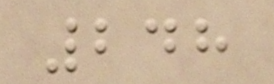248
